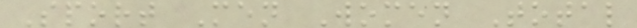Sport Men Women Total
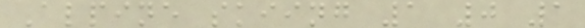Alpine skiing 1 0 1
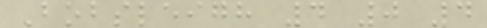Bobsleigh 4 0 4
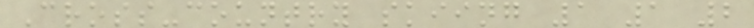Cross-country skiing 1 1 2
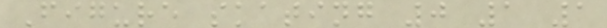Figure skating 0 1 1
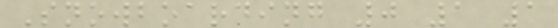Snowboarding 0 1 1
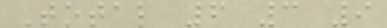Total 6 3 9
